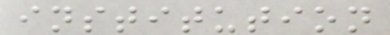institution
